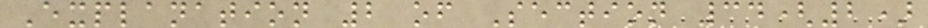Explanation 2 of Section 34(2)
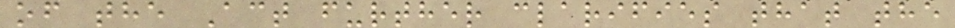of the Act further clarifies that the
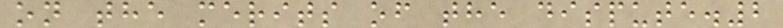on the merits of the dispute.2
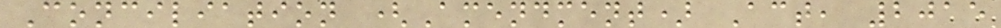Conciliation (Amendment) Act, 2015
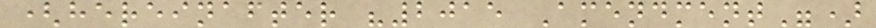(hereinafter "2015 Amendment")
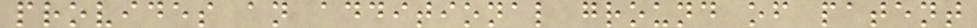provides an additional ground of patent
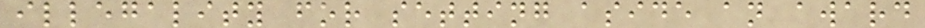illegality for setting aside an award
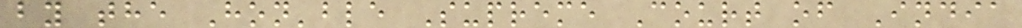by the Hon'ble Supreme Court of India
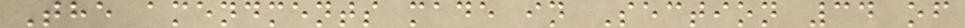The amendments made in Section 34 of
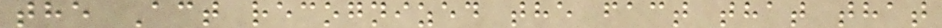the Act recognized the fact that that
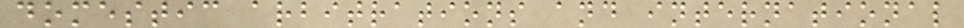domestic arbitrations and international
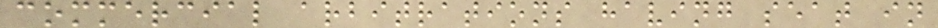commercial arbitrations having seat in
